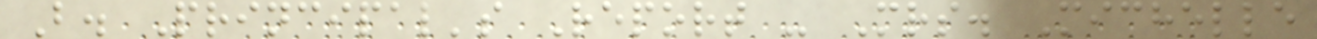B. Principal's Report - Mrs. Michelle
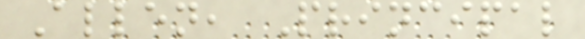Allen, Principal
